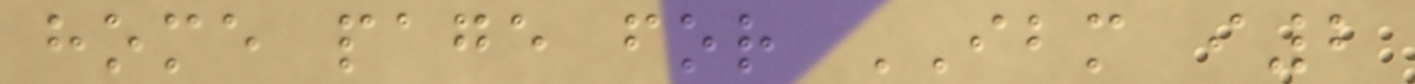home page for IBM i2
